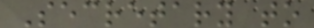Secretary to
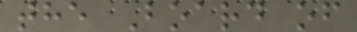the Board of
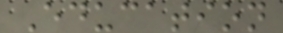Education
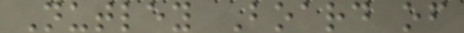Nutley Board of
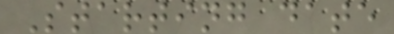Starting date
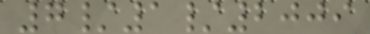7/1/2009
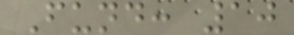Fund: 10
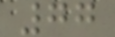77
